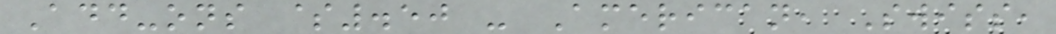Add-ons $.50 - American, Swiss,
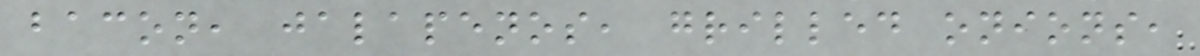bacon, jalapenos, grilled onions,
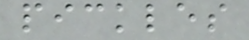pickles
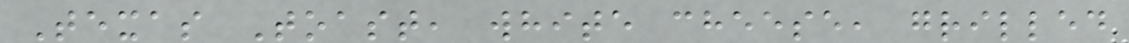Texas Toast, white cheese, grilled
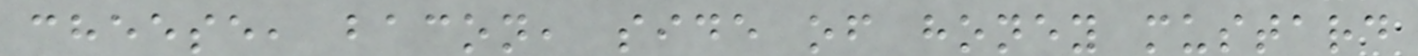cheese, bacon, side of honey mustard
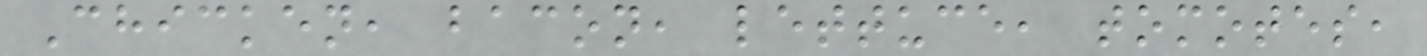Chicken, bacon, lettuce, tomotes,
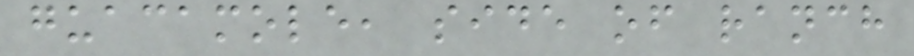guacamole, side of ranch
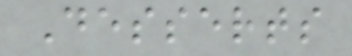Desserts
